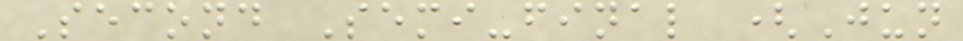Second Semi-final (Jun
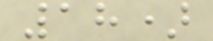18)
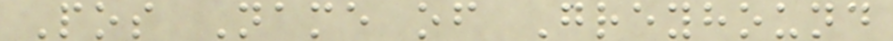Pos Name of Greyhound
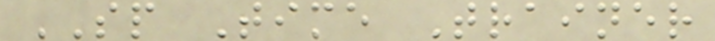SP Time Trainer
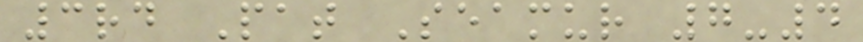3rd Pat Seamur 7-4
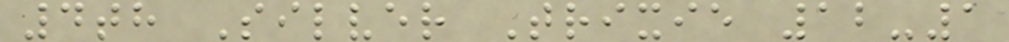4th Silver Trixie 12-1
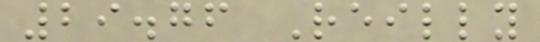29.76 Reilly
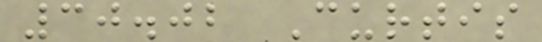30.02 Curtis
